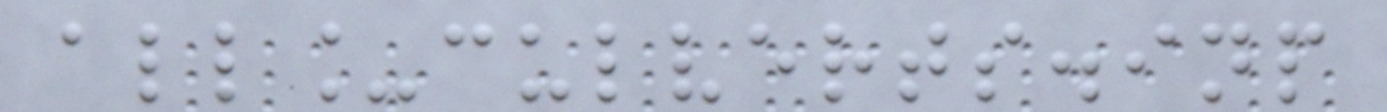all_culverts.inp
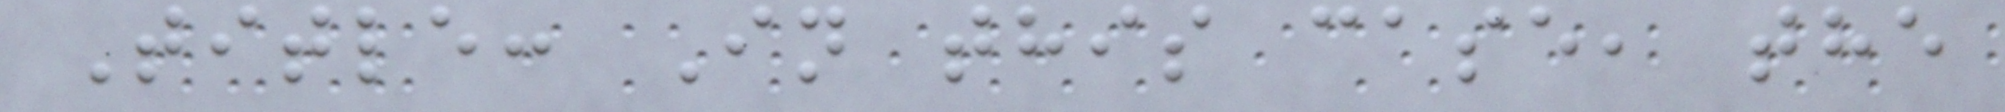Title: In this case, the
